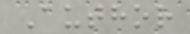Author
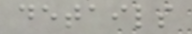details
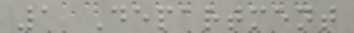1 Department
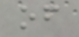of
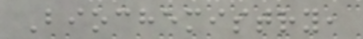Biochemistry,
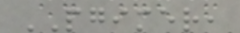PGIMER,
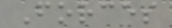Forces
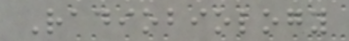Radiobiology
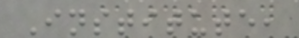Institute,
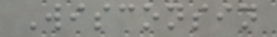Wisconsin
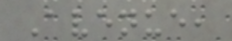Avenue,
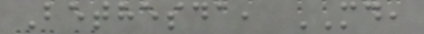Bethesda, MD,
